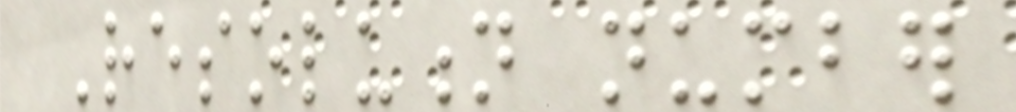Resolution number
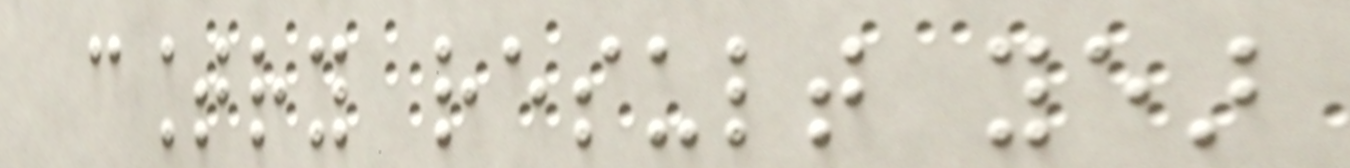country result year
